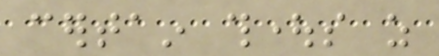certain thoughts as
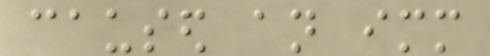caused an immediate
